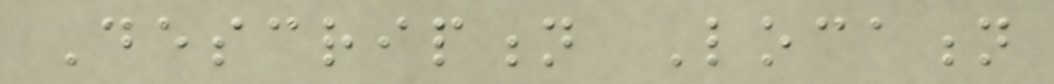Description Location
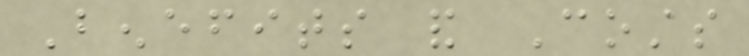Benefits and Costs
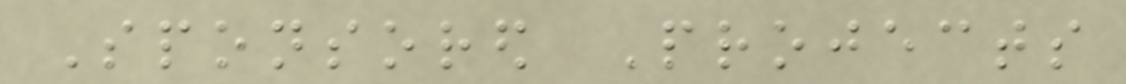Sponsored Projects
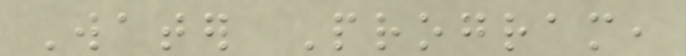Water Program,
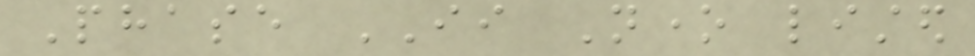Phase II None listed
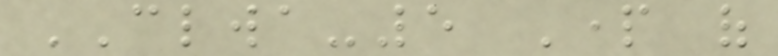CLWA-5 Part of
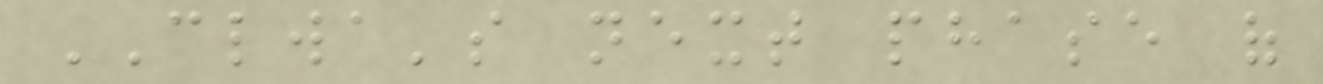CLWA's next phase of
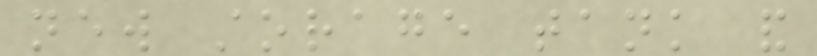new storage tank and
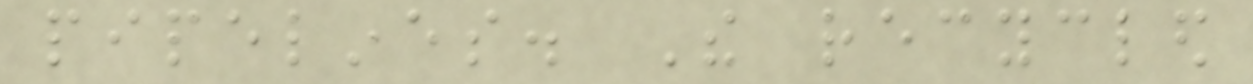pipelines. The recycled
